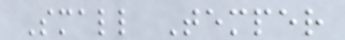Small Temper
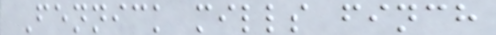Fennick mills finch
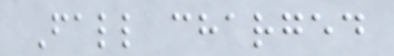Fall charged
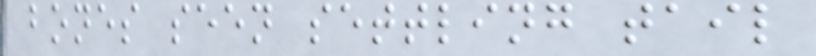bones seen settling tail
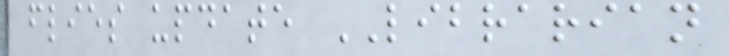flies update LIBRARIAN
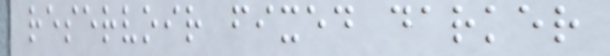reservoir fixed darker
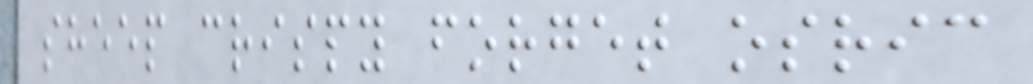sheep crispy forget osric
